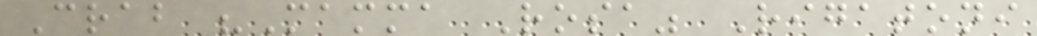Crab "Mamma Rosa" Rigatoni
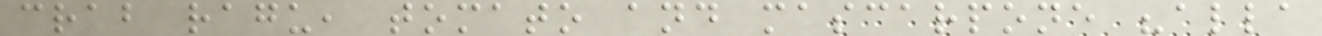crab ragu, tomato and mascarpone "alla
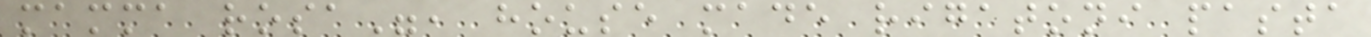mamma rosa", house made rigatoni pasta
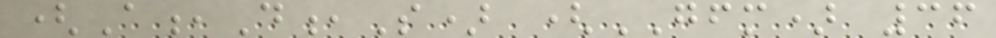(A,D,S) (GFM) 36
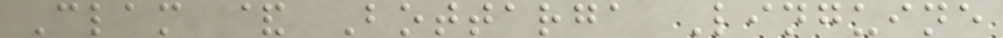Clam & Bottarga Linguine
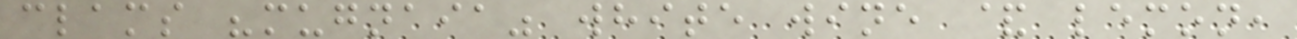clams "mugnaia" white wine & lemon,
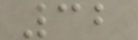32
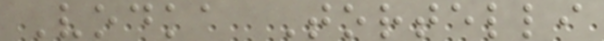Vodka Tortelli
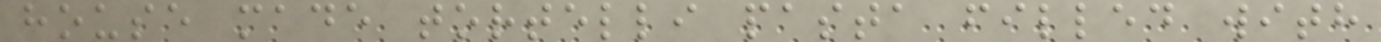house made tortelli pasta filled with
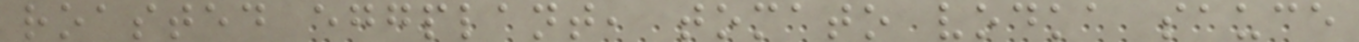roasted eggplant, tomato vodka sauce
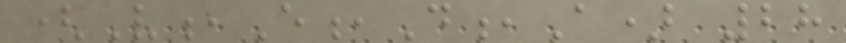(V,E,D,A) 28
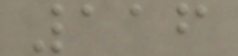116
